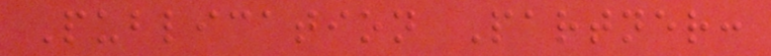Publication Partner:
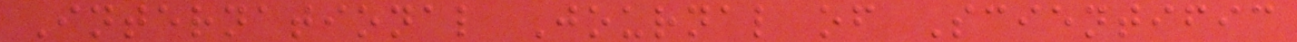International Journal of Scientific
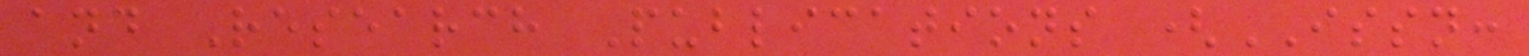and Research Publications (ISSN:
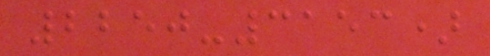2250-3153)
